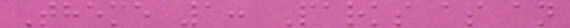Theme 1: Parks as an
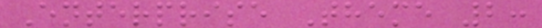Enterprise Theme 2:
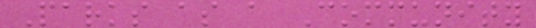Parks as a Community
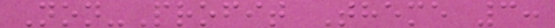Non-Profit Theme 3:
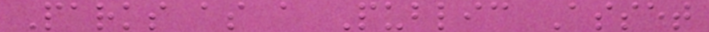Parks as a Public Asset
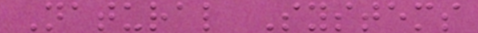Natural Systems
